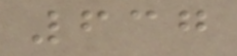637
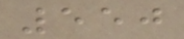550
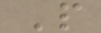P
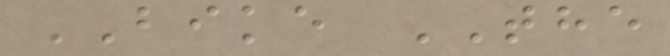BIKE THE
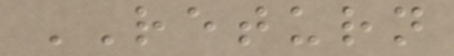RETURN
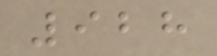928
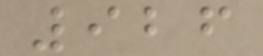926
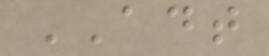ADT
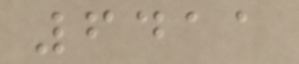6411
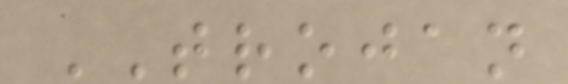TROJAN
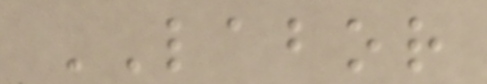LABOR
